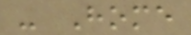- Home
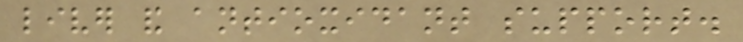liver and antioxidant support.
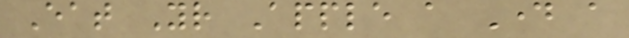Eat Your Apple a Day a
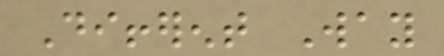Different Way
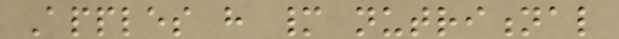Apples have many nutritional
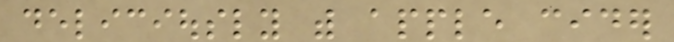deliciously with apple cider
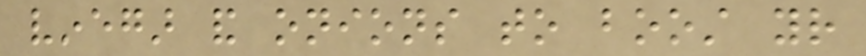vinegar and onions to boost your
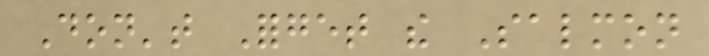Don't Forget the Salmon
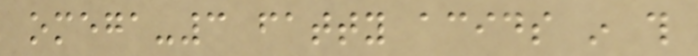omega-3 fatty acids in this
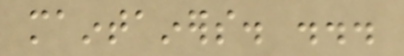maintainers. ...
